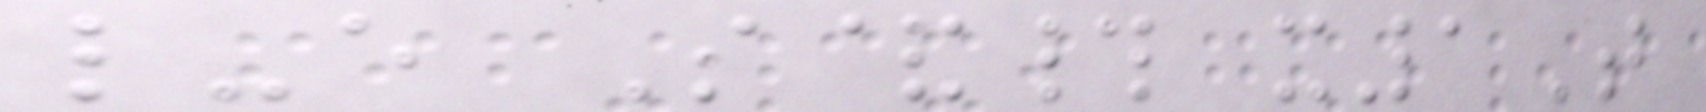l-e S&# x1T
